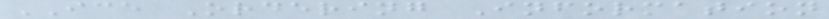ICE Ordering Information
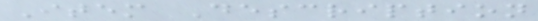Item Description
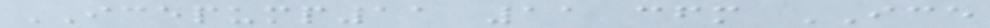ICEPUMP11 11 cfm ICE
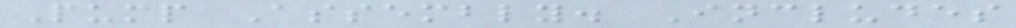Pump Assembly. Includes
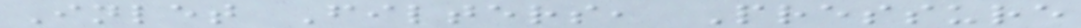Inlet Filters, Pressure
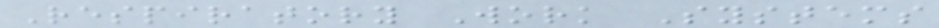Respiratory Work Systems
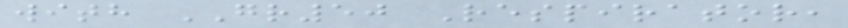with GR50 Respirator,
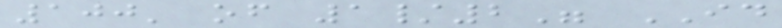100' of 1/2" ID
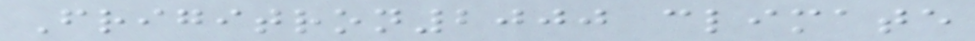Frigitron2000 climate
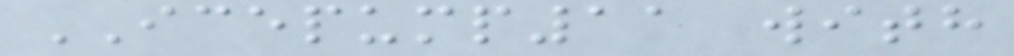ICEPUMP11 with
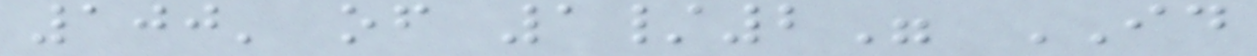100' of 1/2" ID
